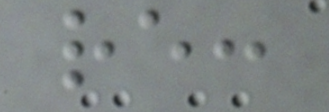re:
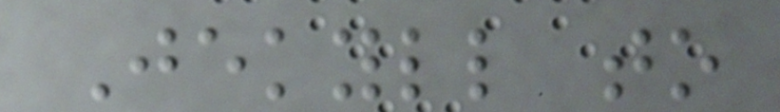Jekyll to
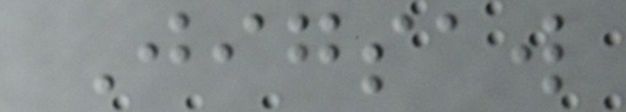Jigsaw
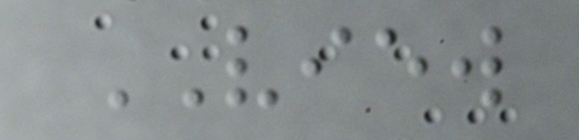VIEW
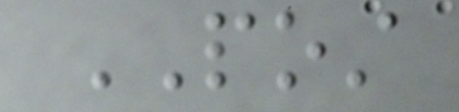POST
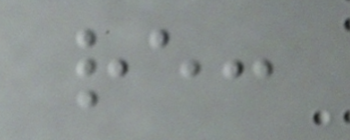re:
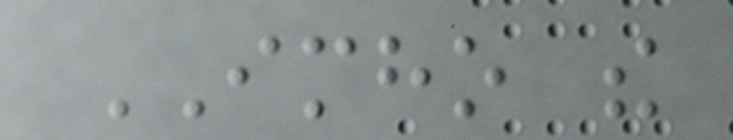IMHO the
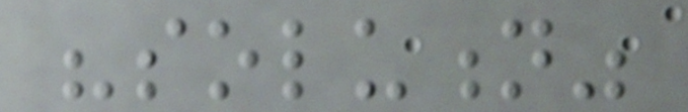"solution"
